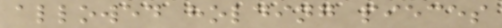allowed holding pieces
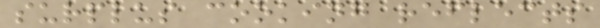surplus cooking reflects
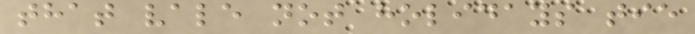that vale not holidays tie
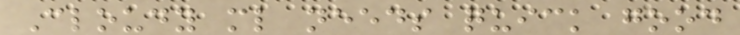Cloudy ml needs quick good
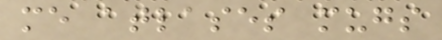me atlases mugs
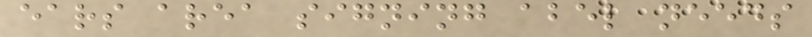ears area signing abel needs
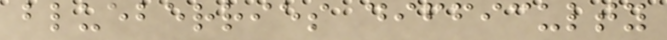blueberries difficulty
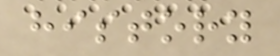history
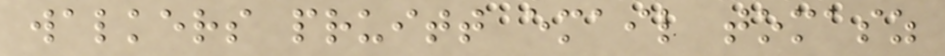walkers pruitt email tomasz
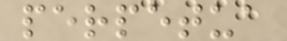perpetua
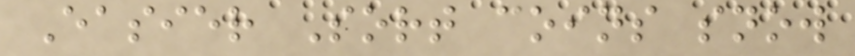Easier Sort coins snow
